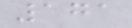171
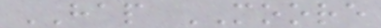HAP MOORE
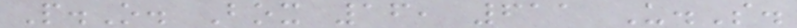P.O. Box 16, 611 U.S.
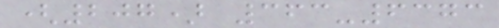(207) 363-6373
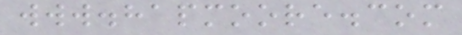www.hapmoore.com
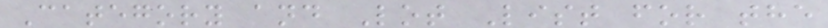Category and Lot List for the
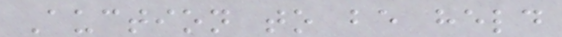Auction to be held
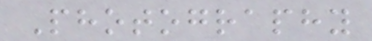Photography
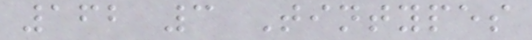162 3 Tintypes
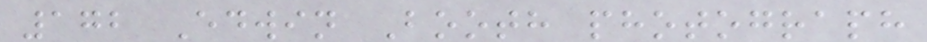172 Edwin Booth photograph
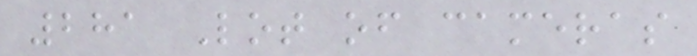281 Lot of cameras
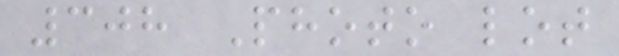308 Photo lot
